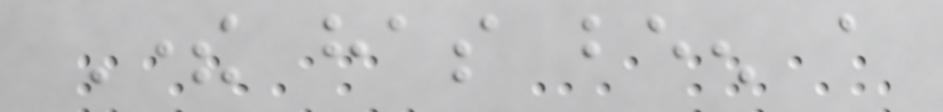There has been a
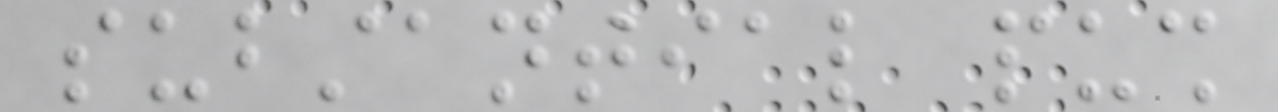substantial push
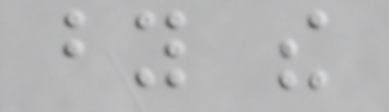by the
